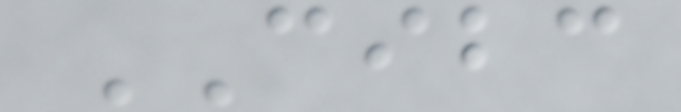CIBC
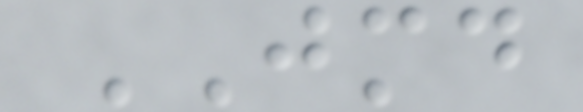JMD
